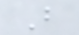B
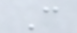C
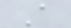A
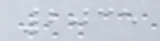2035
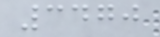3470
